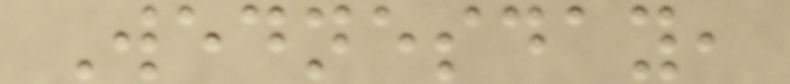Wednesday,
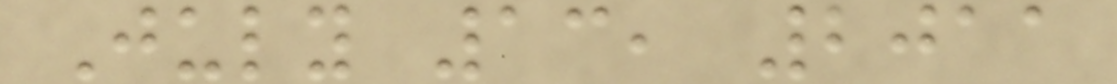July 13, 2011
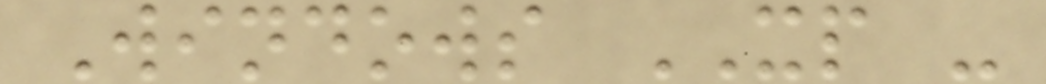Windows XP -
